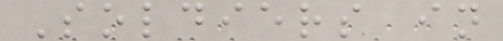Soldiers in
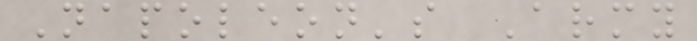Napoleon's Army
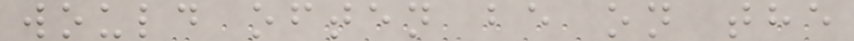would often be on the
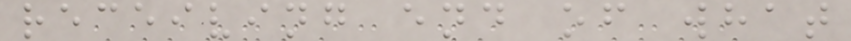receiving end of what
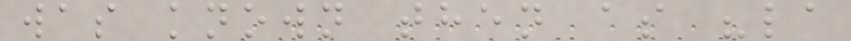was known then as "la
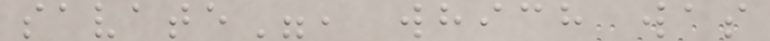savate", which was
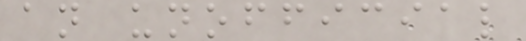an unofficial
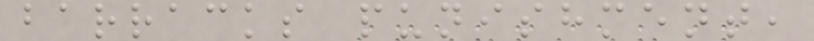barracks punishment,
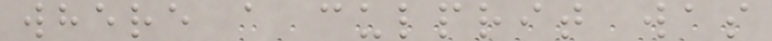where a culprit was
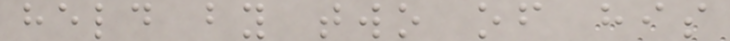held by two of his
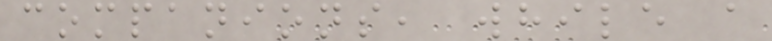companions, while a
